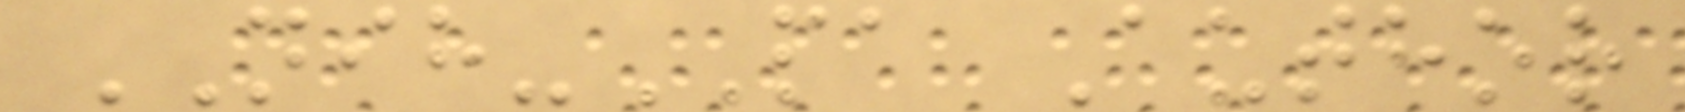NIH-PA Author
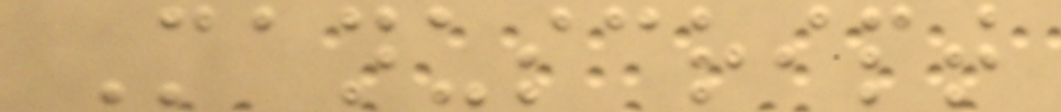Manuscript
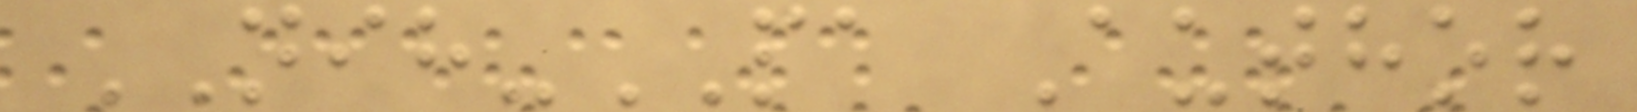NIH-PA Author
